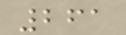261
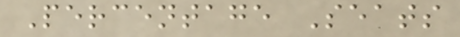Percentage Seats
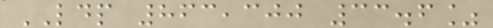LDP 863,300 33.6%
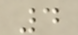4
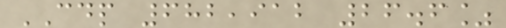CDP 682,912 26.6%
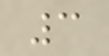3
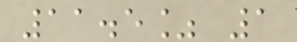11.5% 1
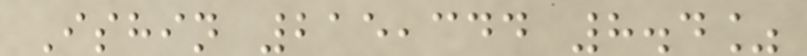Ishin 215,344 8.4%
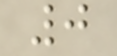0
